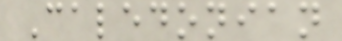Caledonian
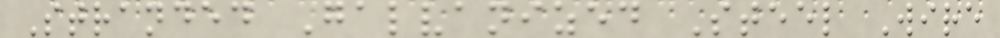Stranded Galvanized Steel Wire
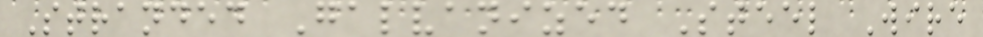Stranded Galvanized Steel Wire
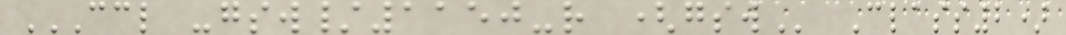CCL -GSW/1150-R (GSW Class2)
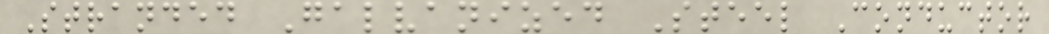Stranded Galvanized Steel Conductor
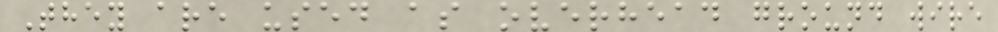They are used as overhead ground wire
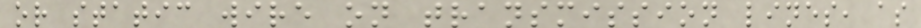or static wire on transmission lines, as
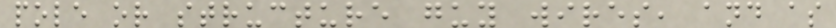pole or structure guy wires, and as
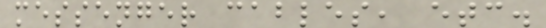messenger cables, etc.
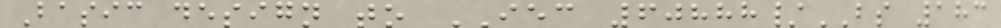Basic design to IEC 60888/BS 183
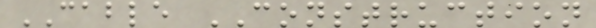CABLE CONSTRUCTION
